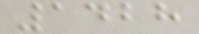1428
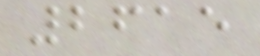2615
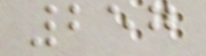257
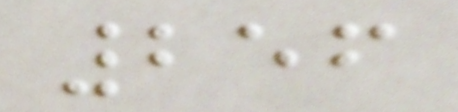256
